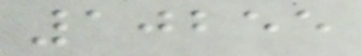10255
